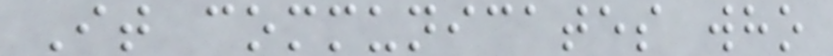It communicates who
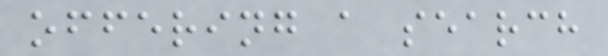offering a search
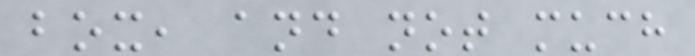box, and not much
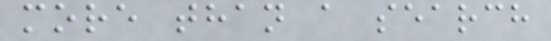more than a search
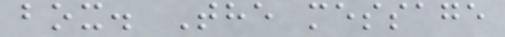box. The message
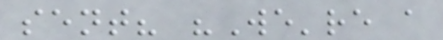sent? "We're a
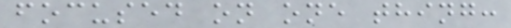focused on one thing:
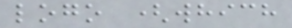logo (which
